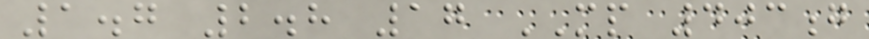1.7 2.8 17 MP 403g
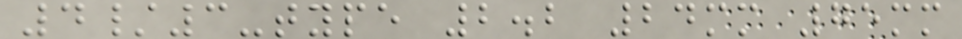4/3-type 2.2 24mm 75mm
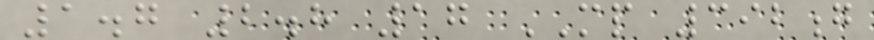1.7 2.8 17 MP 392g
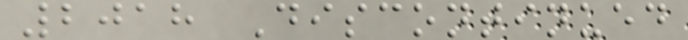2018 Discontinued
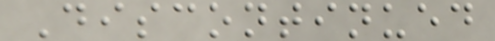Discontinued
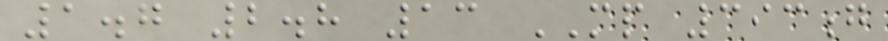1.7 2.8 13 MP 393g
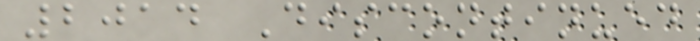2014 Discontinued
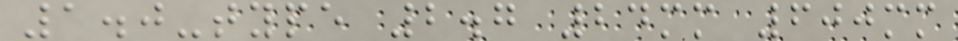1.0-type 2.7 24mm 600mm
